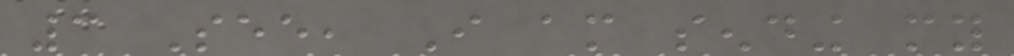3 See, I am sending my
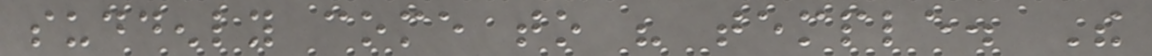suddenly come to his temple. The
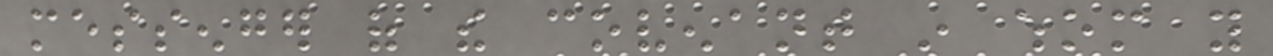messenger of the covenant in whom you
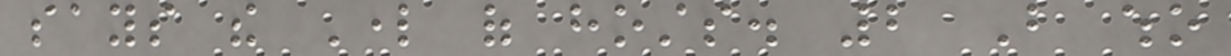says the Lord of hosts. 2 But who
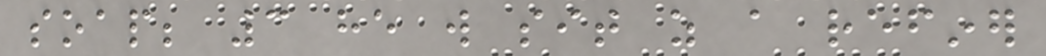soap; 3 he will sit as a refiner
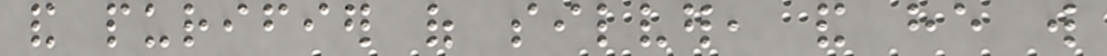and purifier of silver, and he will
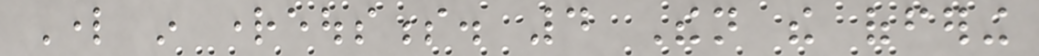Lord in righteousness. 4 Then the offering
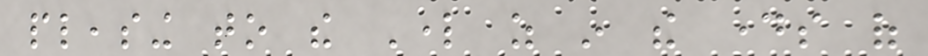pleasing to the Lord as in the days of
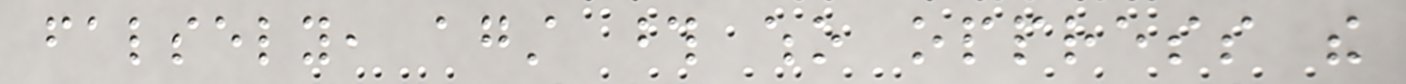falsely, against those who oppress the
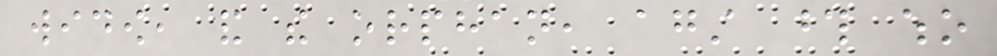widow, and the orphan, against those who
